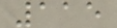115
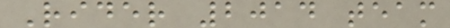Rider 2014 team
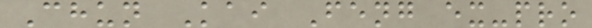Chun Kai Feng ex-pro
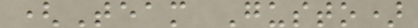(Team Gusto)
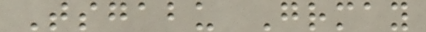Tsgabu Grmay
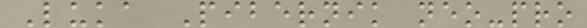Luka Pibernik neo-pro
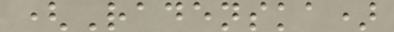(Radenska)
